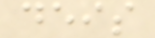deis
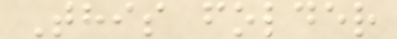This folder
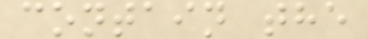contain the
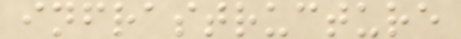infrastructure
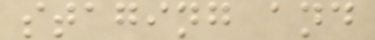staging and
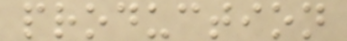production
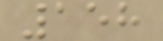158
